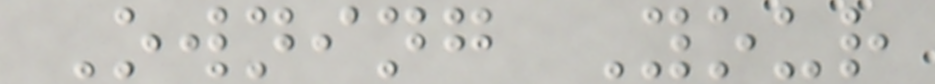Owning Your
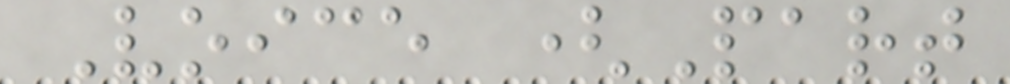Voice (Part
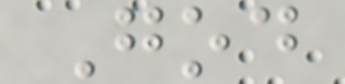God
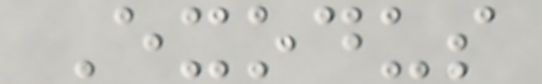Exodus
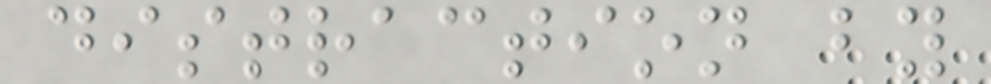distraction by
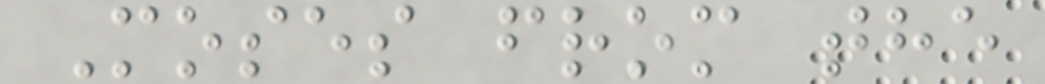Moses from the
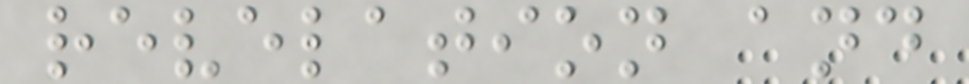revelation and
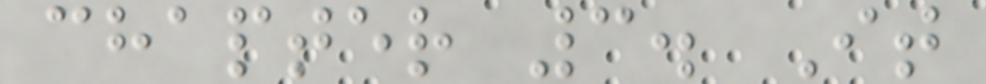chapter 3. It
